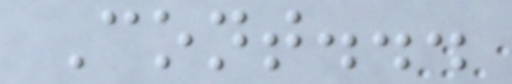Cont...
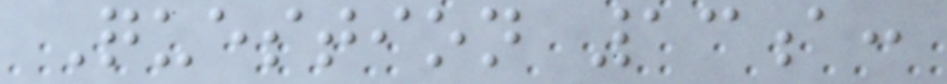Question 13a:
